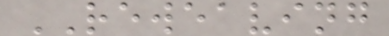REWEAVING
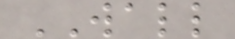WALL
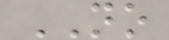NO
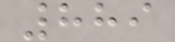889
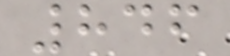846
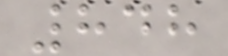848
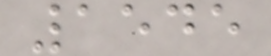1545
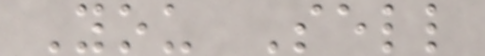You Sell
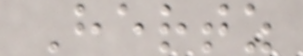Hertz
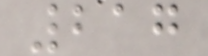217
